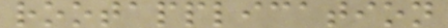rootapplication
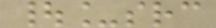|_src
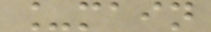_main
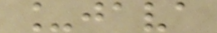_java
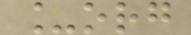_org
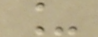_
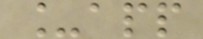_app
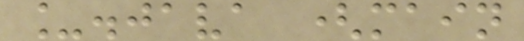_.java (main
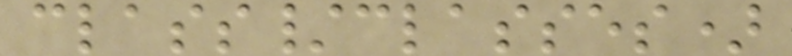class/classes)
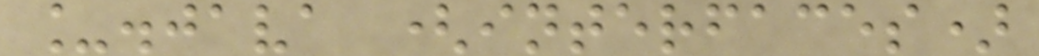_.java (interfaces)
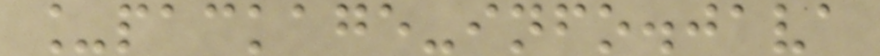_package-info.java
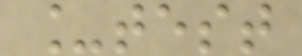_test
